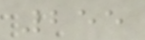255
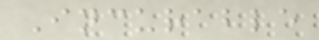Incurable
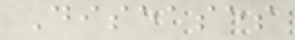Diseases
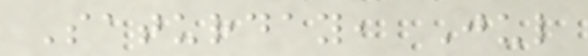Saturday, Jul
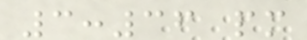3:36 pm
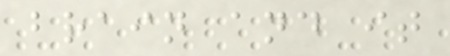brain and it
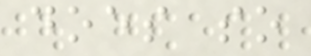does so
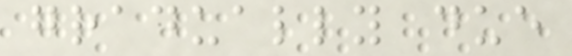gradually due
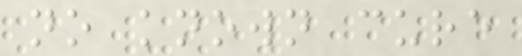no known cure
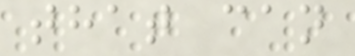that can
